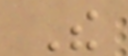The
